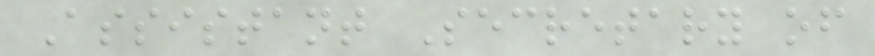Assistant Secretary of
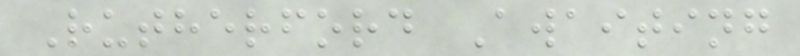Rutherford Awaiting
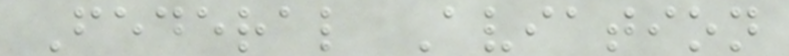Federal Aviation
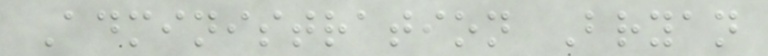Administration Bryan
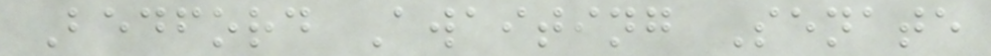Bedford Awaiting Senate
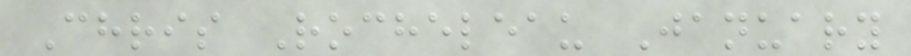Chris Rocheleau January
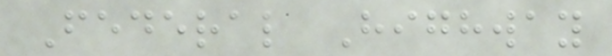Federal Highway
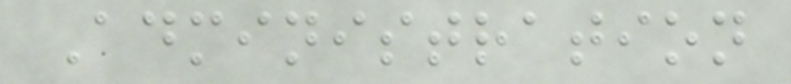Administration
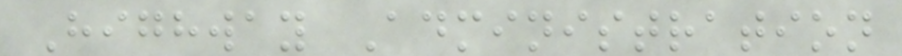Highway Administration
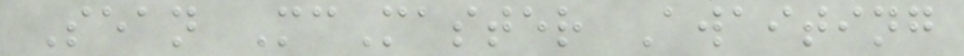Sean McMaster Awaiting
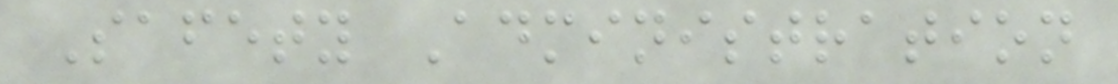Safety Administration
